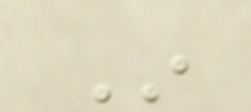In
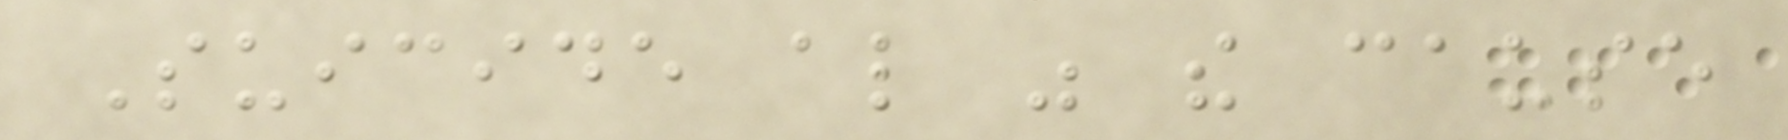Suicide also was the cause
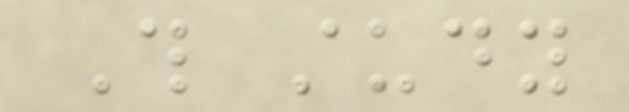This study
